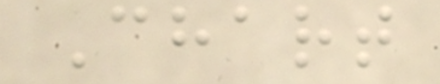Chart
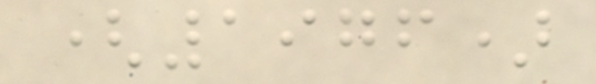(1976)
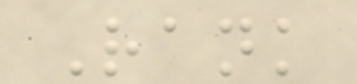Rank
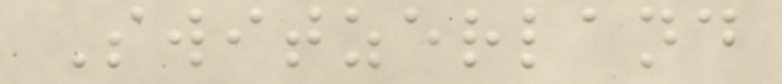Switzerland
